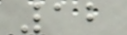12
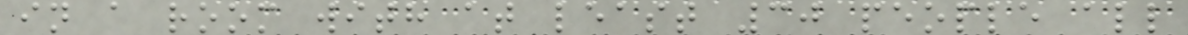in a room with at least 30 people all
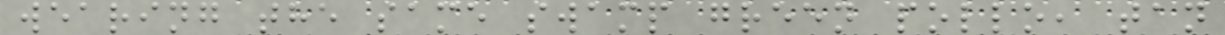wearing the same swamp green pollo, tan
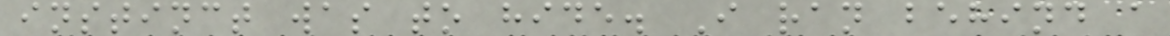instinct was to hide. I ran behind a
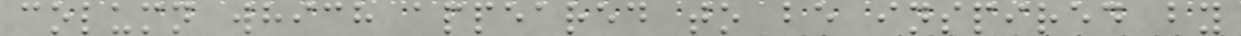column which appeared to be inspired by
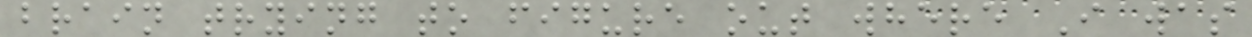brain trying to figure out where I was
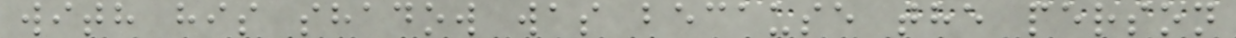with his shadow was because the person
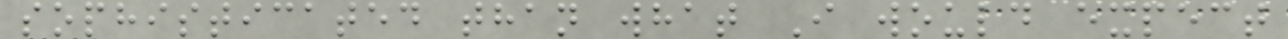sophisticated than what I would expect
